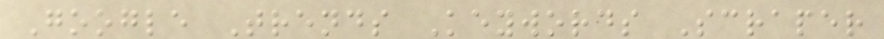Google Trends Keywords Scraper
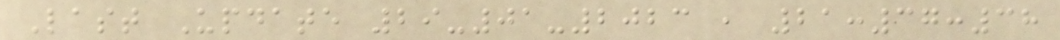Last Update 29-01-2023 , 21:37:38
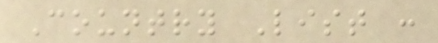Country List :
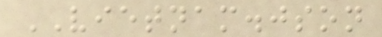VIETNAM.json
